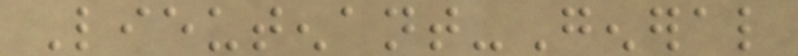Lieutenant-General
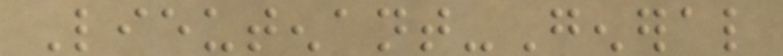Lieutenant-General
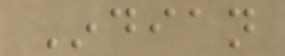Indian
